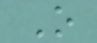O
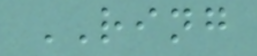RING
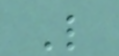L
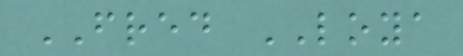FRED LOYA
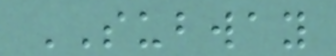SUBWAY
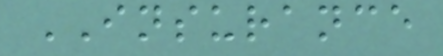INSURANCE
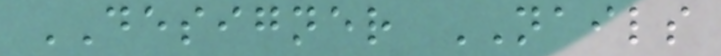DESIGNER NAILS
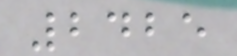2425
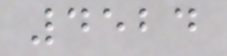4524
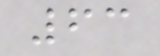63
